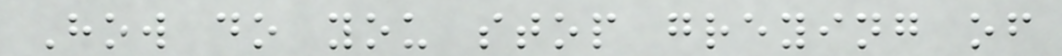How do you stop greying of
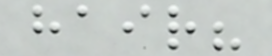hair?
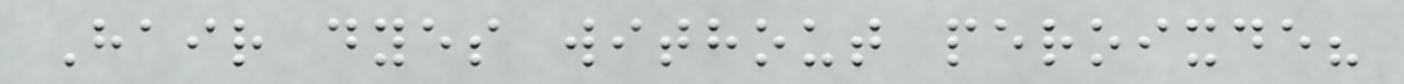Hair dyes without peroixde?
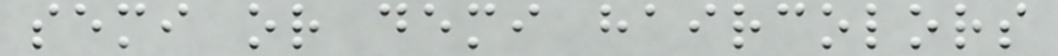semi or demi haircolors
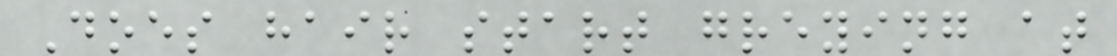Does hair start greying at
